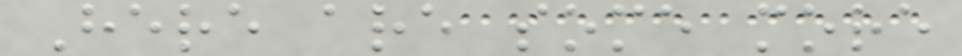Here are some more
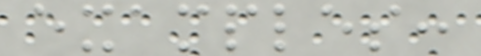examples:
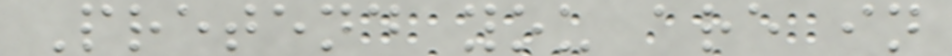Pretend you are in
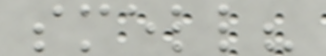smell?
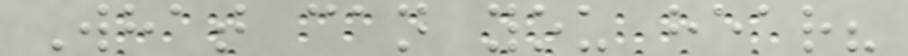What can you hear?
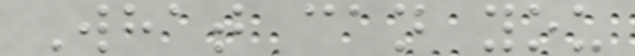What can you
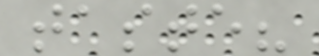taste?
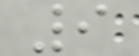9
